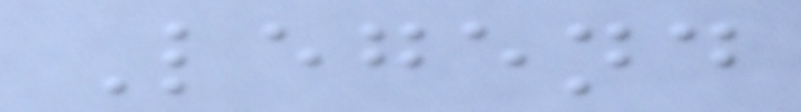Legend
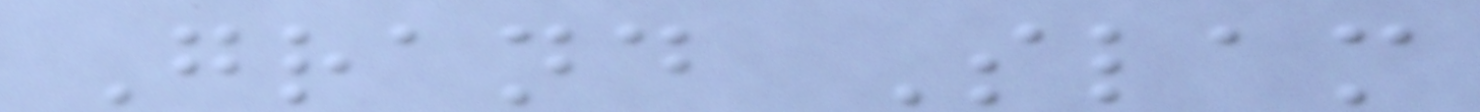Grand Slam
